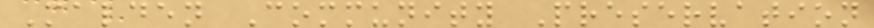Malden Community Preservation
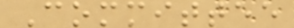Committee
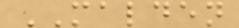MALDEN
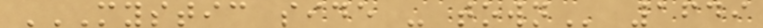MYSTIC SIDE - TOWN 1649
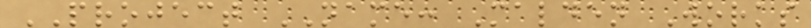PROJECT NAME: Malden Works
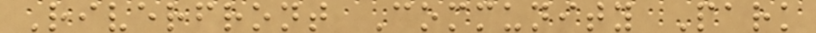Riverfront Community Park
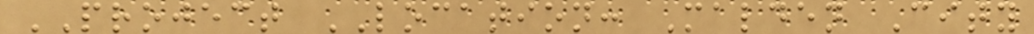PROJECT LOCATION: Malden City
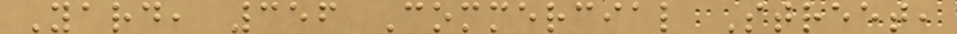Yard, 356 Commercial Street,
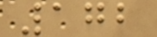172
